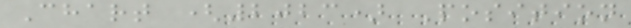Chart (2023) Position
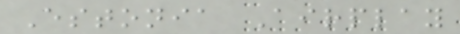Estonia Airplay
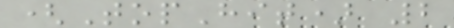(TopHit) 2
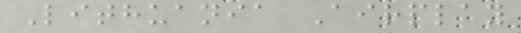Lithuania Airplay
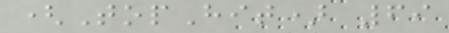(TopHit) 69
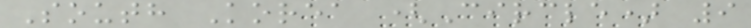South Korea (Circle) 9
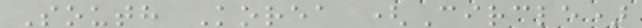South Korea (Circle)
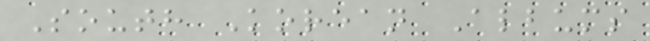South Korean Albums
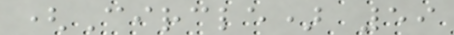(Circle) 59
